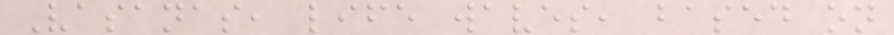Vasanas, life waves, based on
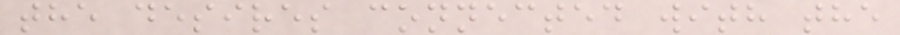the desires connected with the
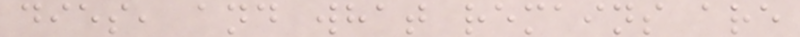dies, and what remains are
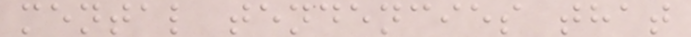mental tendencies that
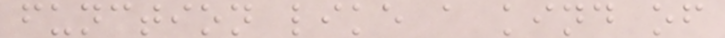function like a kind of
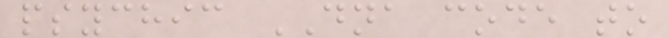psychic DNA code to
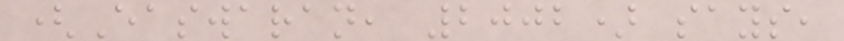(Easwaran, 2002) says,
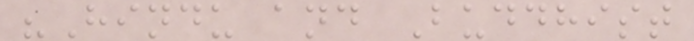"Hindu and Buddhist
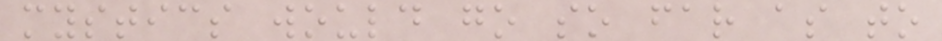mystics would go so far as to
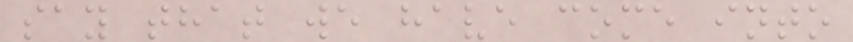say that we have come into
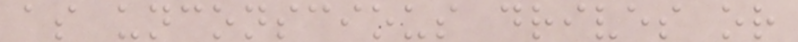as unconscious drives or
